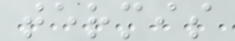termis
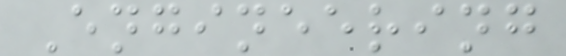Engineering
